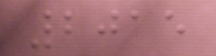2015
